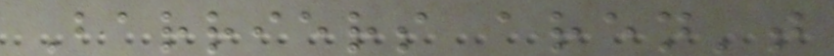Barriers aren't
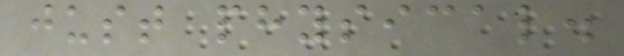just physical.
